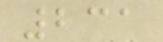231
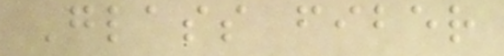Glass fiber
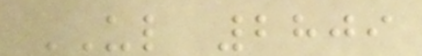UL 2809
